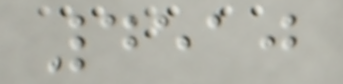4510
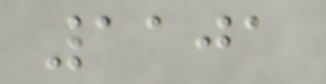1101
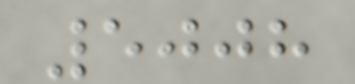5008
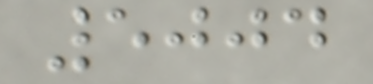5004
